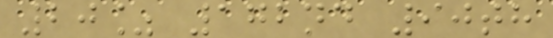20% 172nd 90th
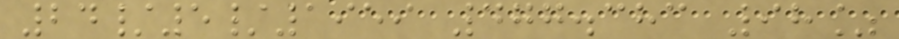24/5/1959 477.383 98%
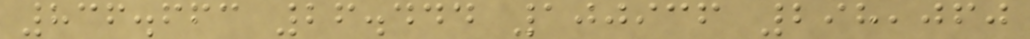836.663 26.444 100936 298,060
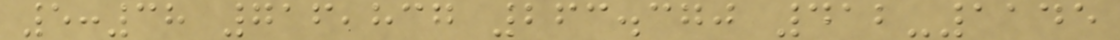5:38 716,837 263.370 412-1145
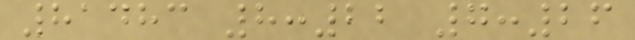81483 8:22 7:26
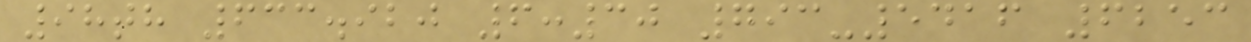98th 633.920 6:30 793-5416 6253
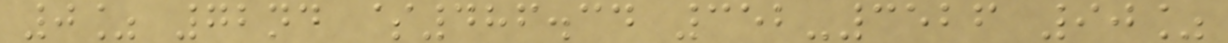0% 72nd $486.34 352-3526 90%
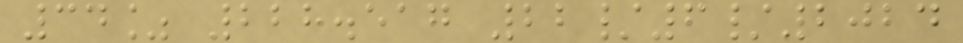34% 228.517 22/6/2024
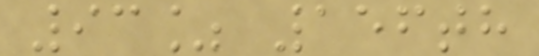93% 156th
